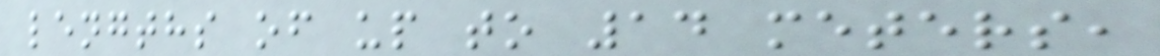lengths of up to 14 meters,
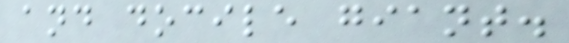and docile giant.
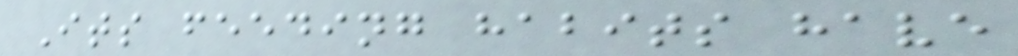Its feeding habits have
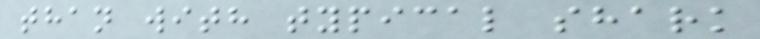than with typical shark
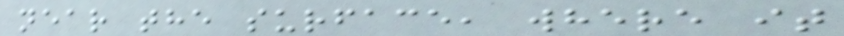near the surface, where it
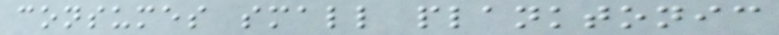consumes small planktonic
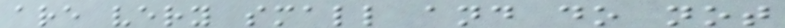are very small and do not
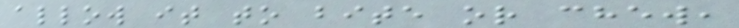allow it to bite or chew,
